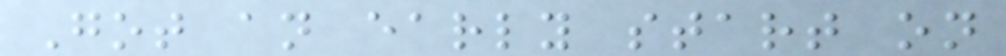Got an early start on
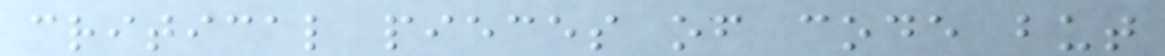critical pieces of code but
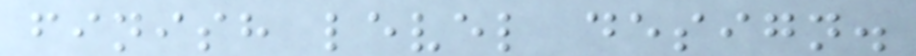finish level design.
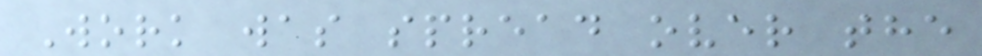Work was spread over the
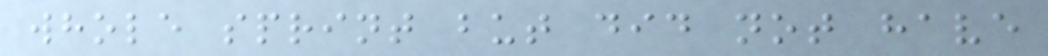whole sprint but did not have
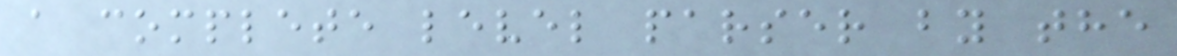a complete level parser by the
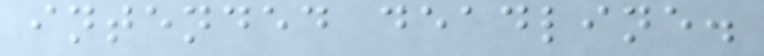intended deadline.
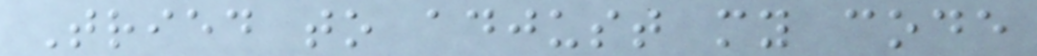Tried to adjust my code
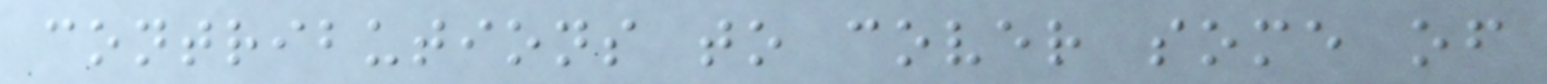contributions to cover some of
